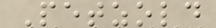Petzold
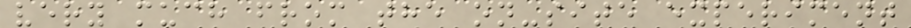very much from the on-site experiment
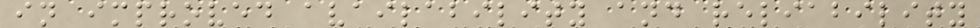in improved availability and reliability
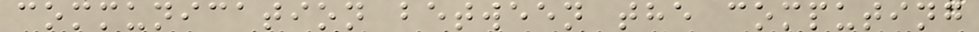communication between the computing
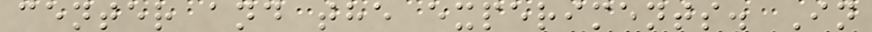center and the experiments. In
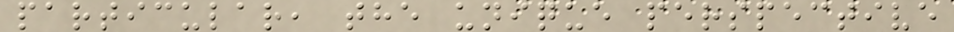particular, the unique perspective
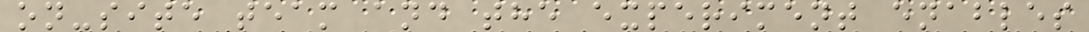on-site team and the experiment enables
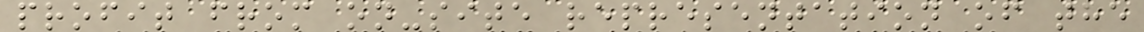profit from on-site representation of the
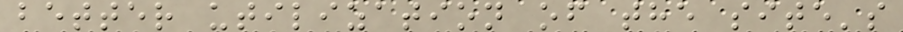better utilization of the site's
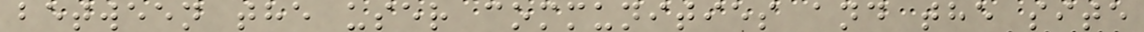between the user communities and the site
